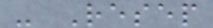- Resep
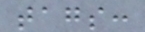tags:
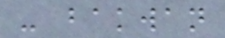- bakwan
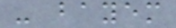- bayem
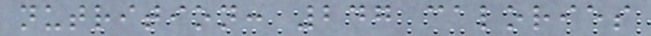nutrition: 247 calories
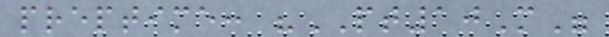preptime: "PT10M"
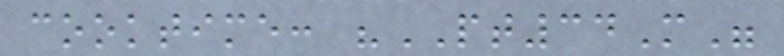cooktime: "PT34M"
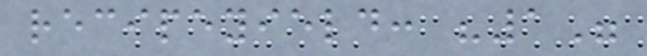recipeyield: "1"
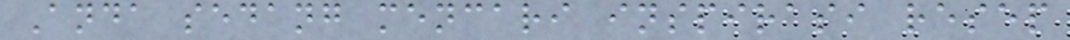Anda sedang mencari inspirasi resep
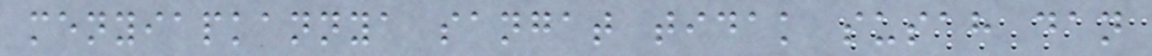menyiapkannya sangat tidak susah dan
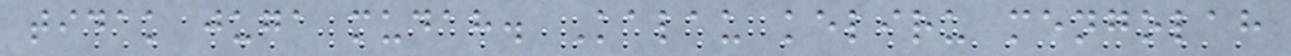tidak juga mudah. Kalau keliru mengolah
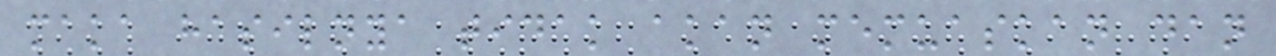maka hasilnya tidak akan memuaskan dan
